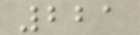221
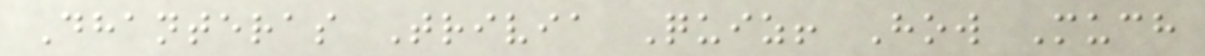Dhanteras Trivia Quiz! How Much
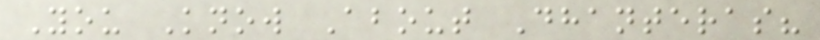You Know About Dhanteras?
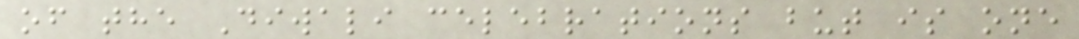of the Diwali celebrations but is one
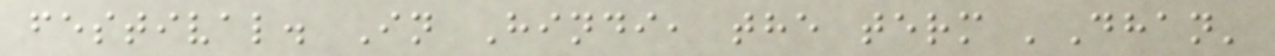festival. In Hindi, the term 'Dhan'
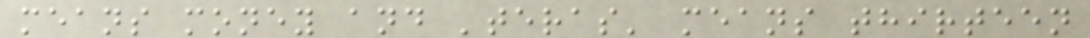means money and 'teras' means thirteen
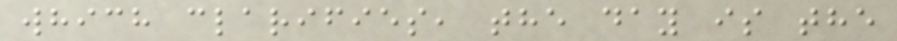which clarifies, the day is the
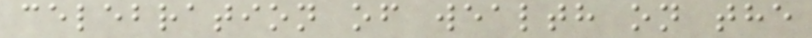celebration of wealth on the
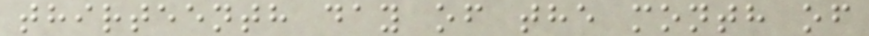thirteenth day of the month of
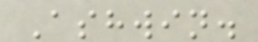Ashwin.
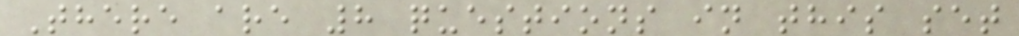There are 8 questions in this set
